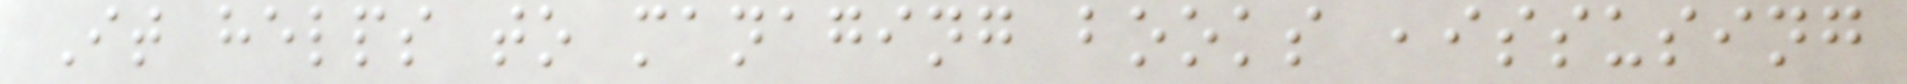It helps to managing books ,issusing
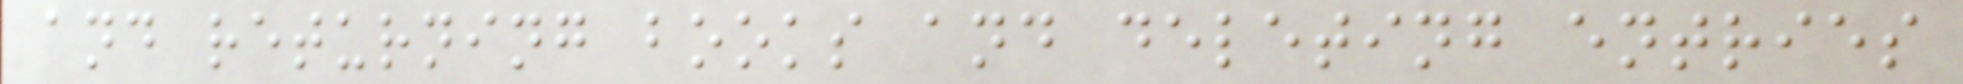and returning books and deleting entries
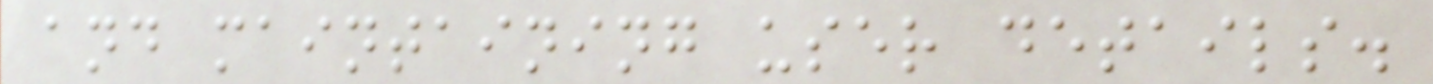and maintaining user details.
